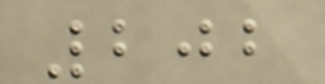202
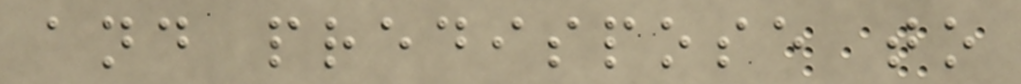and predispose to
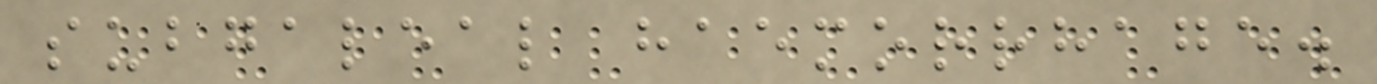subgaleal haemorrhage.
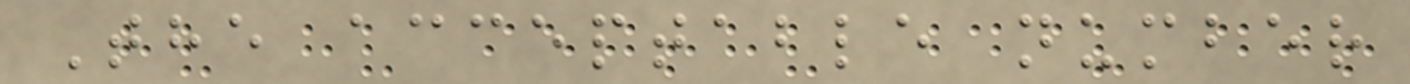The acceptable number
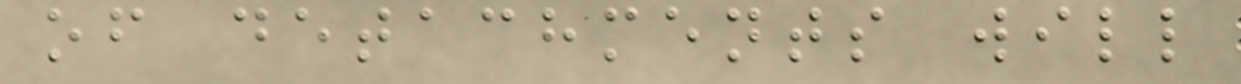of detachments will
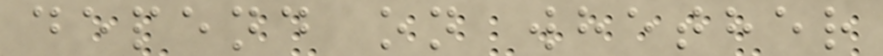depend on whether
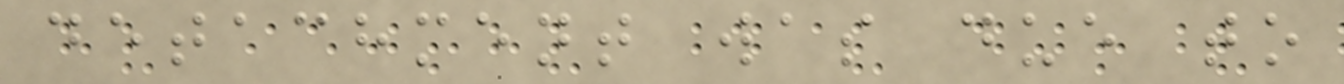detachment was due to
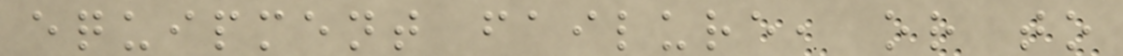equipment failure, or to
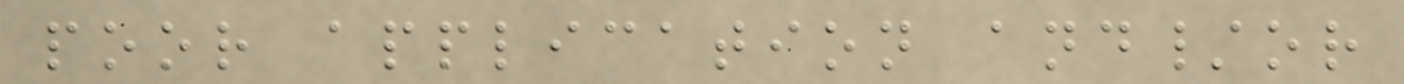poor application and/or
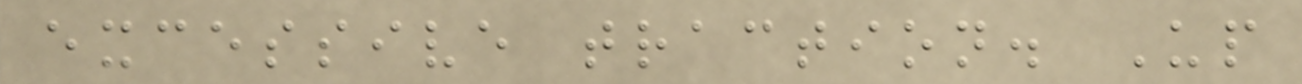excessive traction. Up
